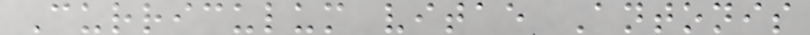Curriculum vitae Antonis
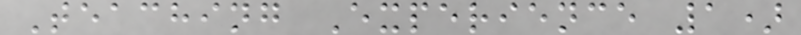Teaching Experience 1)
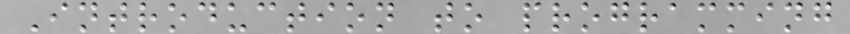Introduction to programming
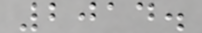2014.
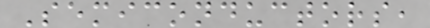Semiconductors,
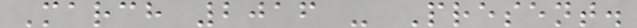March 2016 - Present.
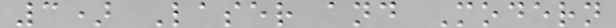3) Laser and Modern
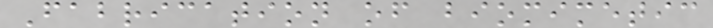Fabrication of biomimetic
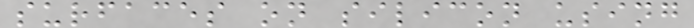surfaces on silicon using
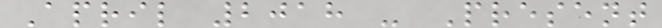April 2018 - Present
